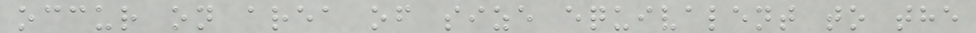occur on area of size equivalent to the
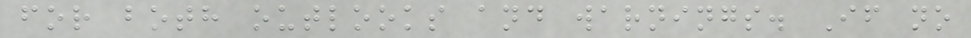for both outlooks and warnings. If no
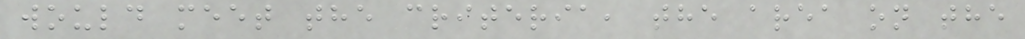would meet the criteria, the area on the
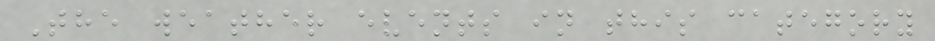The weather events in this category
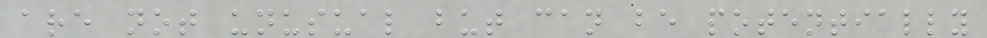are not unusual but can be potentially
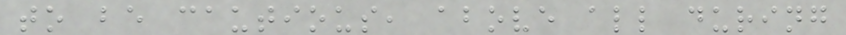to be cautious, above all during
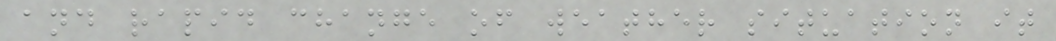and rapid change of weather situation it
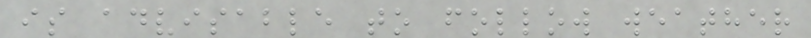is advisable to follow weather
